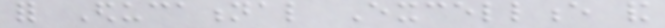for Educational Excellence and
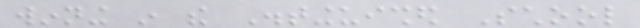winning in the Distinguished School
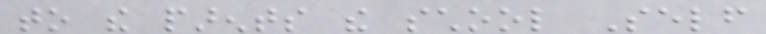to the parents the school Self
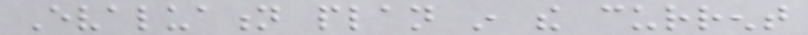Evaluation plan in the current
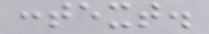context.
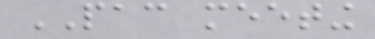PAC meeting
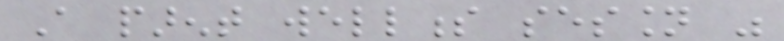A parent wellness session was
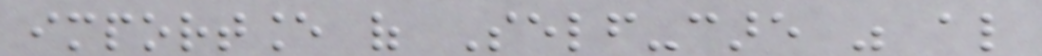importance of Self-care was also
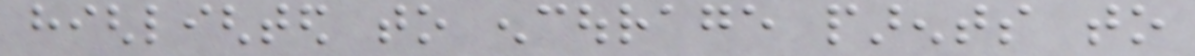highlighted to encourage parents to
